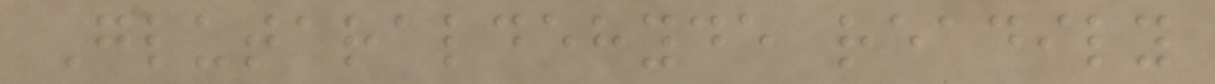Glutaraldehyde readily
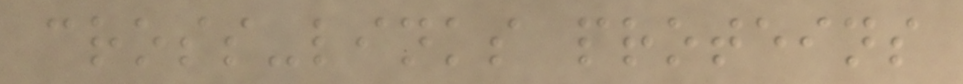cross-links proteins
